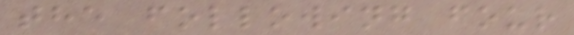the following four
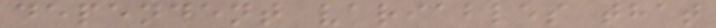dependent variables that
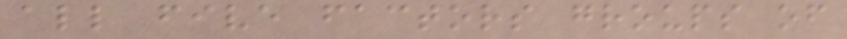all five factors groups of
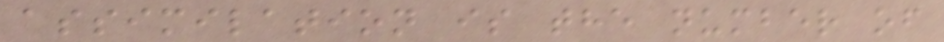assimilation is the number of
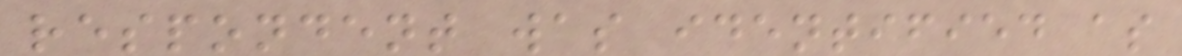respondent was identified as
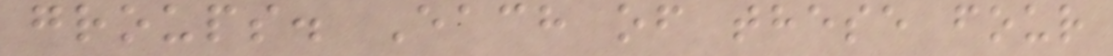groups. Each of these four
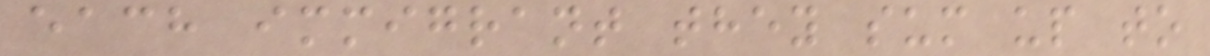each immigrant they sum up to
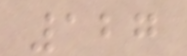127
